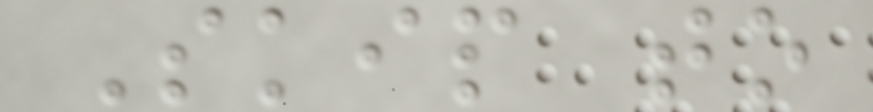Skip to
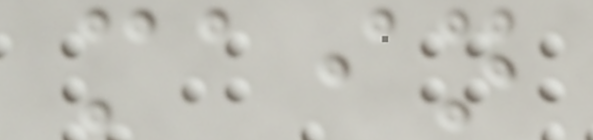main
